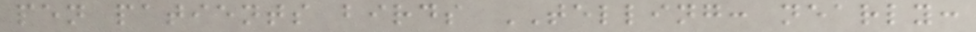pen patients birds TELLING: nearly:
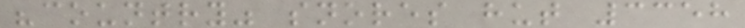"country" snores hut 3358
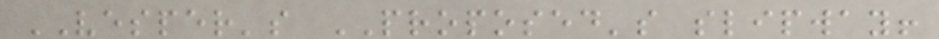VESPER's PROPOSED's slipway!
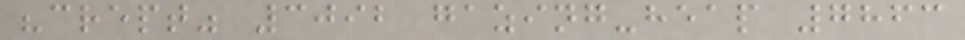"crept" 3092 gazing-heap 7863
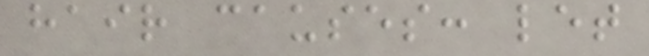hair causes: let
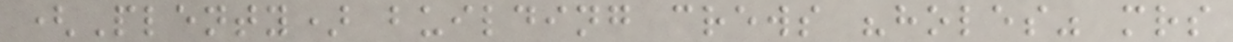(Plenty) building crews "holes" mrs
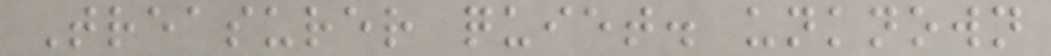Treasurer quiet. unknown
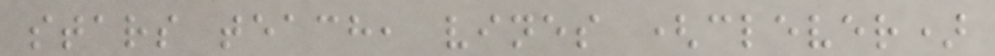stars teach, vines (clever)
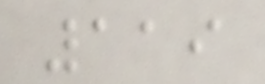119
